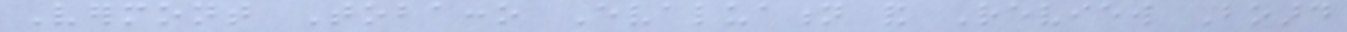Vermont Tobacco Evaluation and Review Board
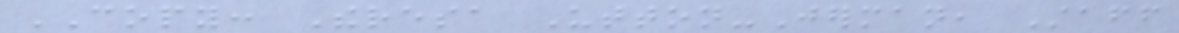COPY: Theresa Utton-Jerman, Staff
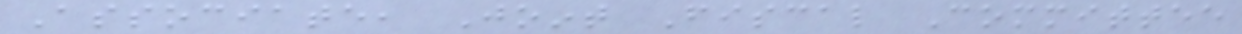Associate, Joint Fiscal Committee
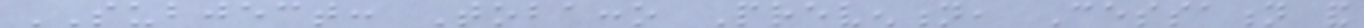SUBJECT: Tobacco Prevention, Cessation and
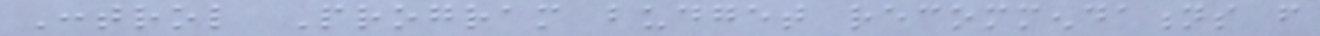Control Program budget recommendations from
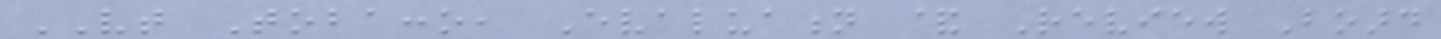VT Tobacco, Evaluation & Review Board
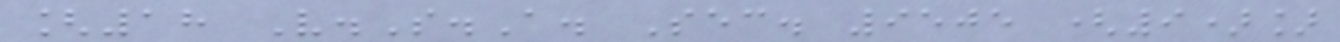[18 V.S.A. Sec. 9505 (9)]
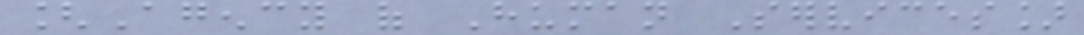[Agency of Human Services]
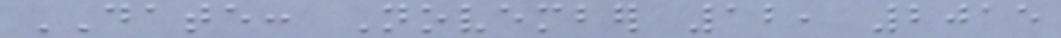DATE: November 12, 2015
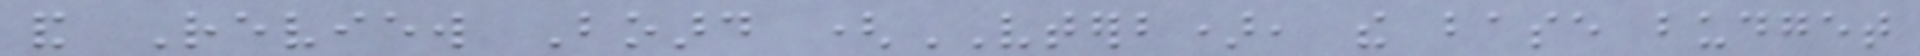and Review Board (VTERB), the base budget
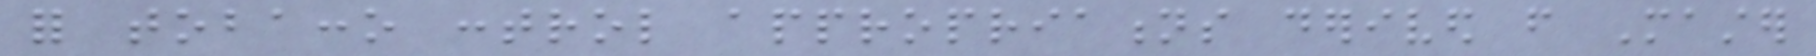for tobacco control appropriations derived from Master
